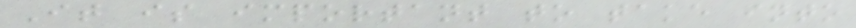It is important to take into
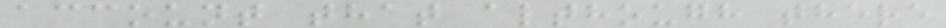account that although there
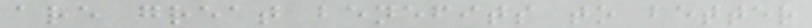are great benefits to better
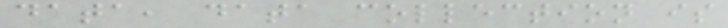data, data collection is
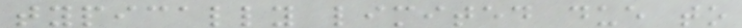typically limited due to
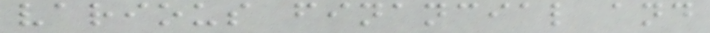various financial and
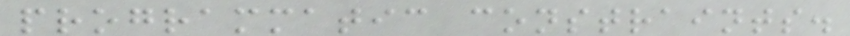programmatic constraints.
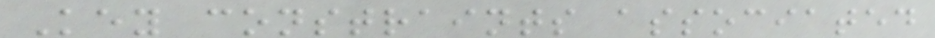Key constraints associated
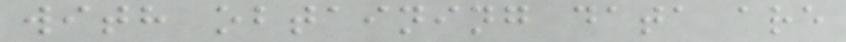with obtaining data are
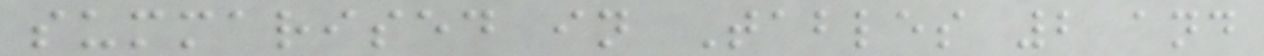summarised in Tables 2 and
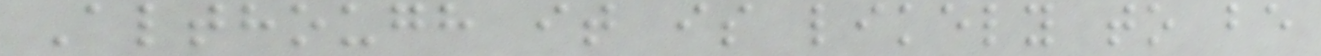Although it is likely to be
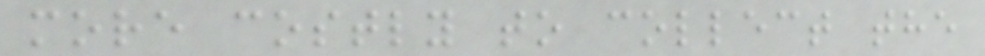more costly to collect the
